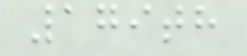179th
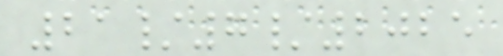21/7/2025
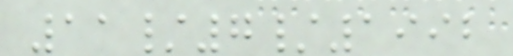11/7/1992
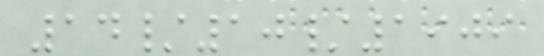14/10/1909
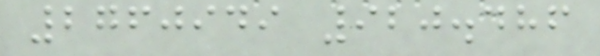2760949 920.486
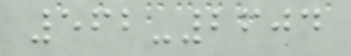562-2604
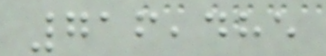716,485
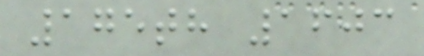175th 1603
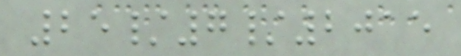25/7/2015
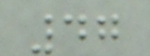47
